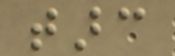tarc
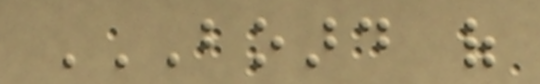BOARD OF
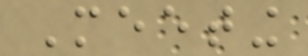Meeting
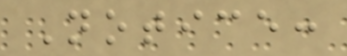Notice:
